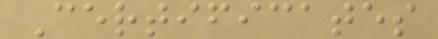Certificates
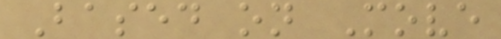Based on Move
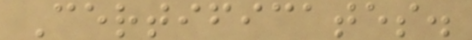Certificates.
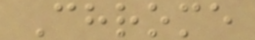Chrome
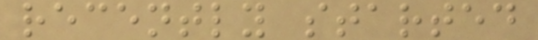recently started
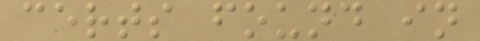certs found in
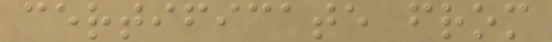certificate from
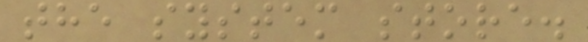the system store.
